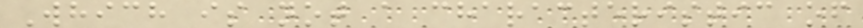Which is not a characteristic of
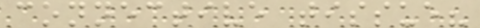connective tissue?
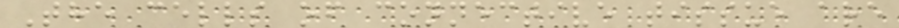The cells of connective tissue are
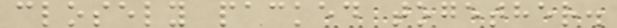closely packed together.
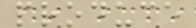produce
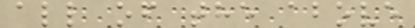all of the above
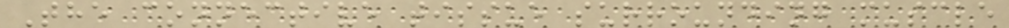The connective tissue surrounding muscle
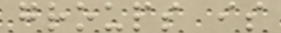groups is
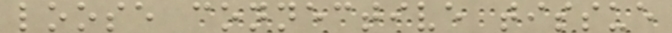loose connective tissue
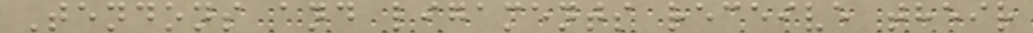Tendons and ligaments receive their
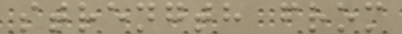strength from
